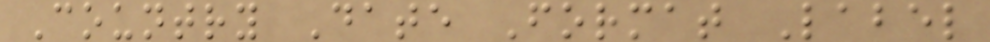Country Date Format Label
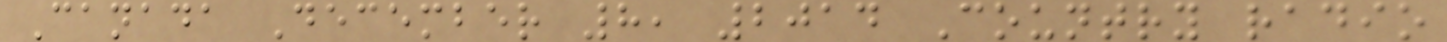Canada December 8, 2014 Country radio
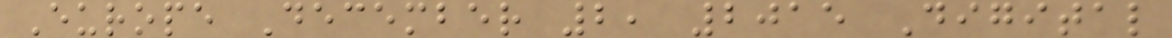Europe December 2, 2015 Digital
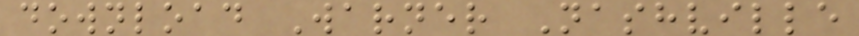download Warner Nashville
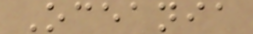Oceania
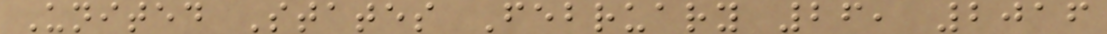United States February 26, 2016
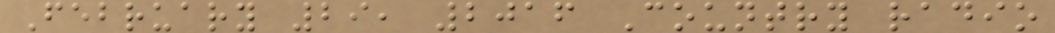February 29, 2016 Country radio
